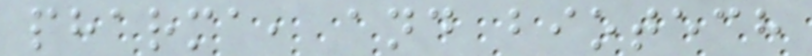pharma, and biotech
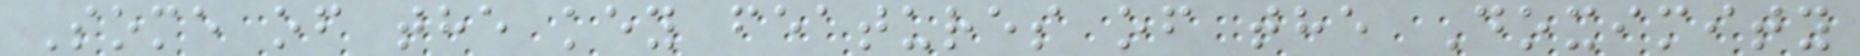Some of the key features of the Doximity
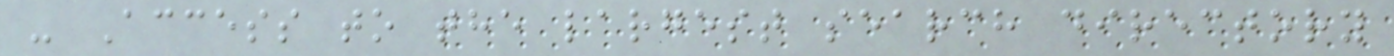- Access to the largest search directory
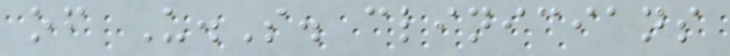of U.S. clinicians
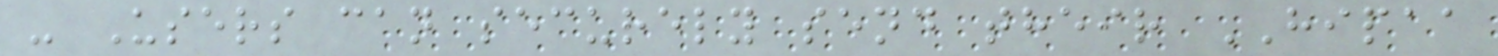- Users can securely send their HIPAA
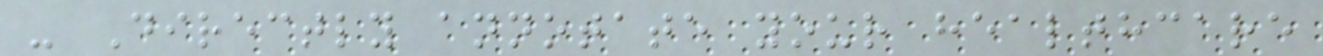- Directly annotate your healthcare
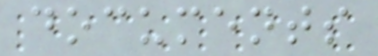documents
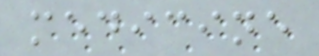medicine
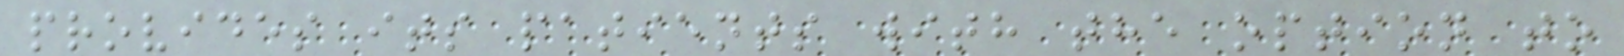provides its patients with the option to
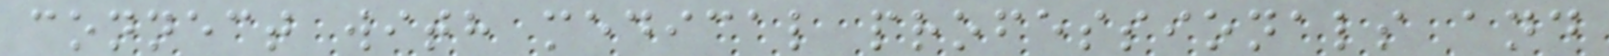connect with medical professionals and
